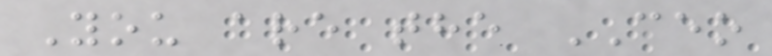You are the CEO
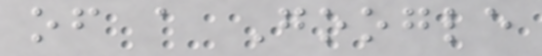of a Google
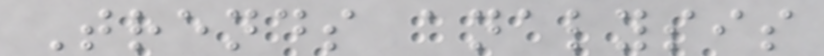Trends analysis
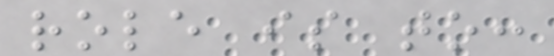role is to:
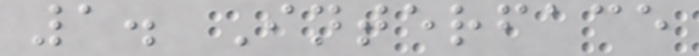1. Interface
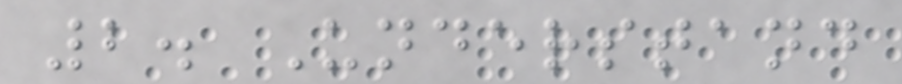2. Understand
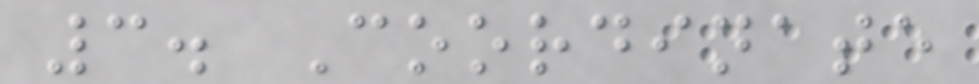3. Coordinate
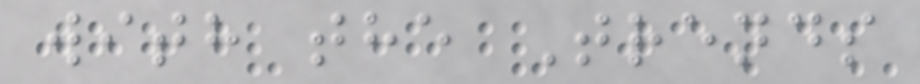with the Trends
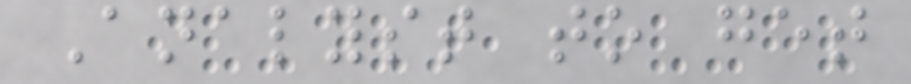Analyst to get
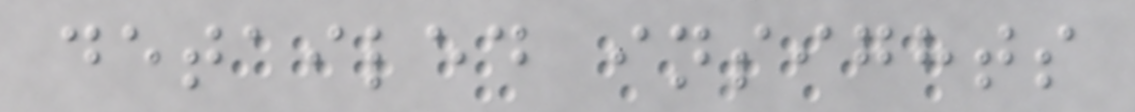detailed insights
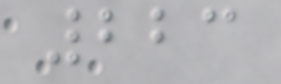223
